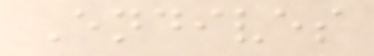Endives
